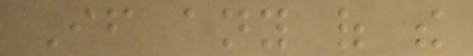If any of the
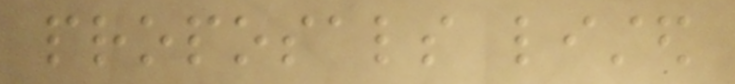proposals listed
